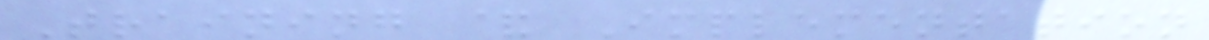Training & Implementation
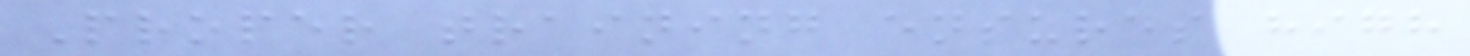Proper training ensures high
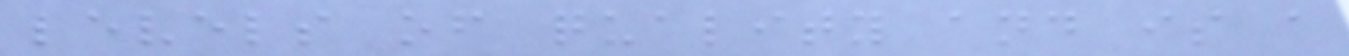levels of quality and is a
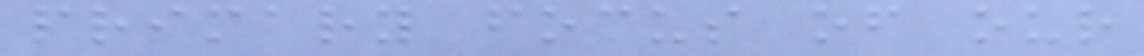primary focus of our
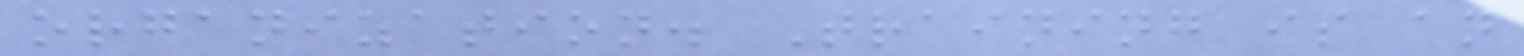organization. Training is an
